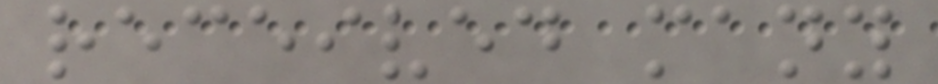received many
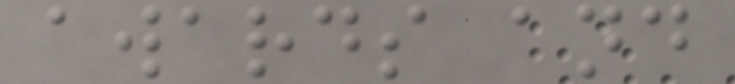awards and
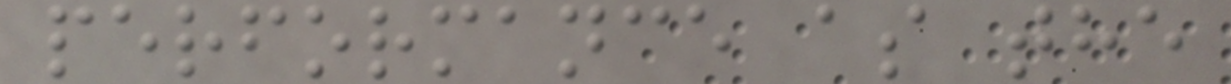performance as the
